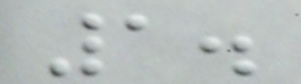1.
